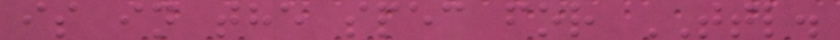is in the spec for TTL.
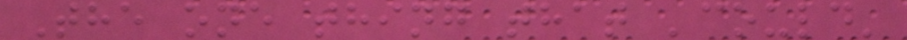The one thing that 'could'
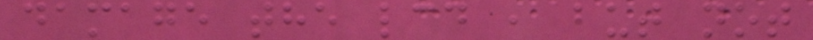damage the lcd , but not
